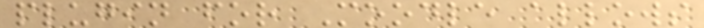plugin for Moodle allows
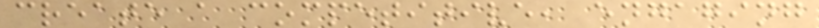create a competitive, engaging
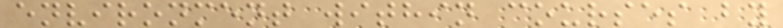environment within courses by
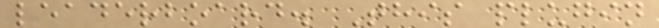leaderboard. This plugin
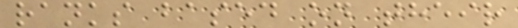ranks based on their
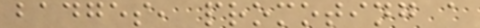badges, promoting a
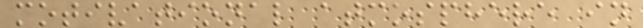motivational atmosphere in
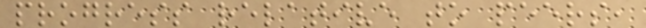progress relative to peers,
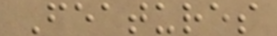Features
